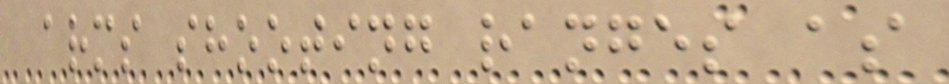arms shooting ranges as
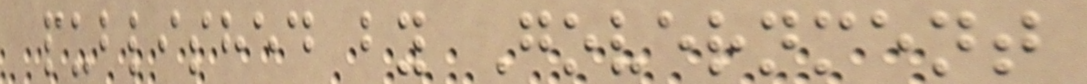published by Government
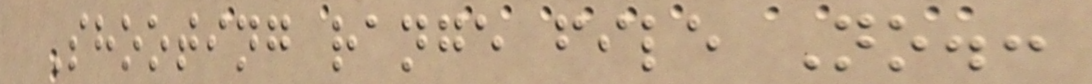Shooting range file No.:
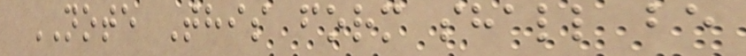NOTE This form shall be
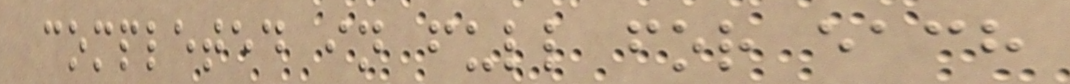completed in full for each
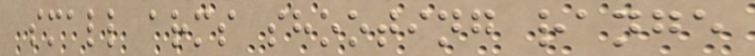small arms shooting range
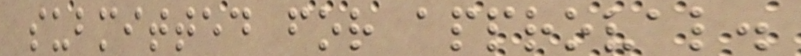submitted for approval.
